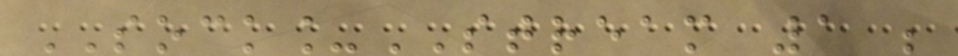SOCK_STREAM 1 ;
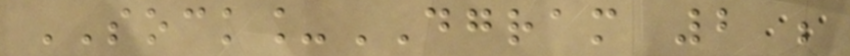SOCK_DGRAM 2 ;
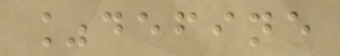%define
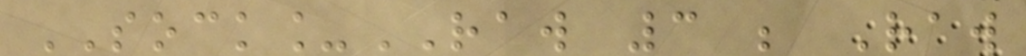SOCK_RAW 3 ; Raw
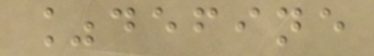%define
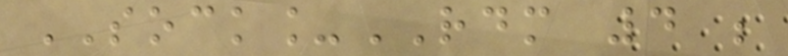SOCK_RDM 4 ;
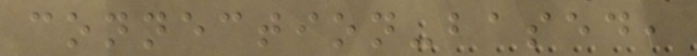connection-based,
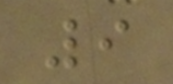9
